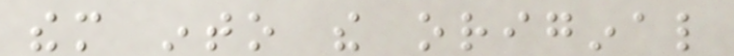them into the original
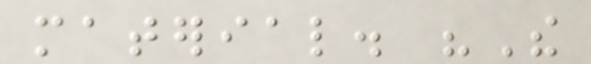material. "The
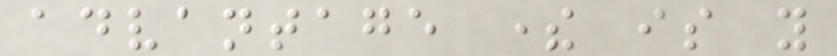advantage there is you
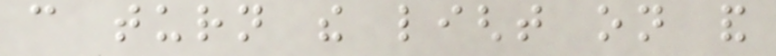can turn the light on and
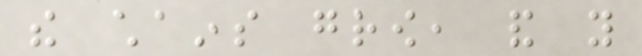the chains grow, and you
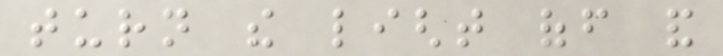turn the light off and
